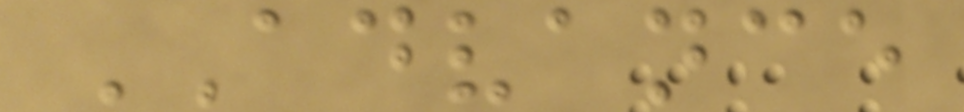ADVANCE
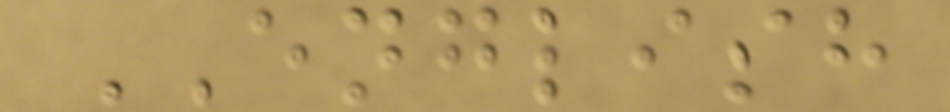ENGLISH
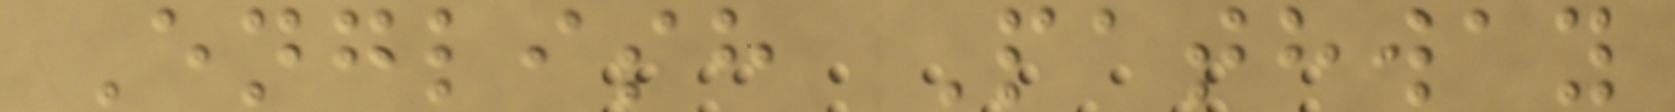English Pathway
